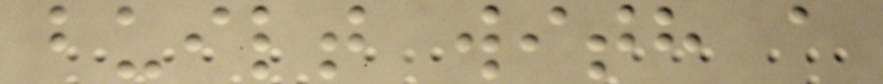built with a
